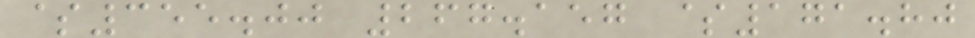$355.00 267.157 $171.80
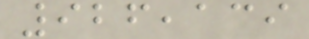926,139
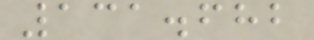131.682
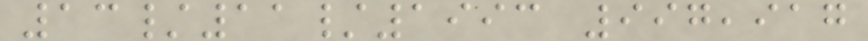13/11/1993 997,917
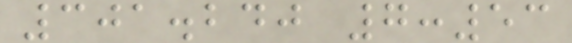301.240 7:53
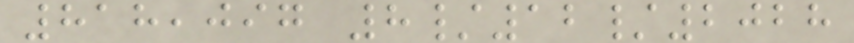818,097 8/12/2028
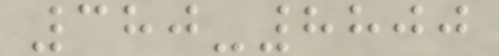380-8800
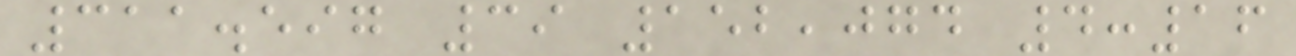311.597 39 152,074 4:16
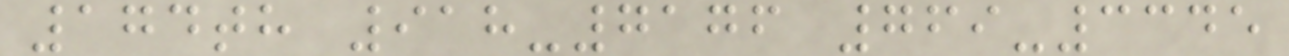174th 918-7176 769-3345
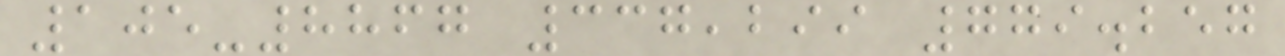105-8867 337,299 779.257
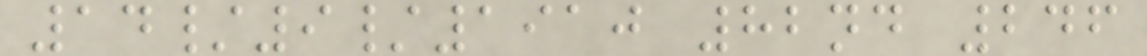14/9/1910 82nd 246
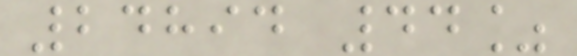24894 44%
